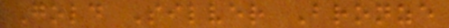Gold Silver Bronze
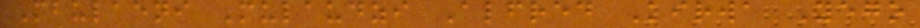Mbulaeni Mulaudzi Alfred Kirwa Yego
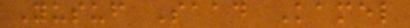Yusuf Saad Kamel
